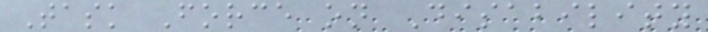Task Force on Disability
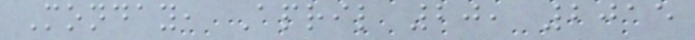Monday, April 20, 2015
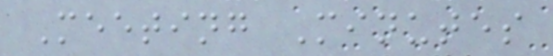Meeting Minutes
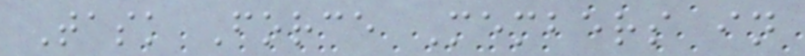Task Force Members in
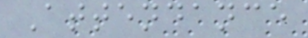Attendance
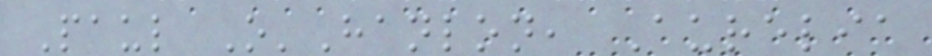Paul O'Hanlon, Aurelia
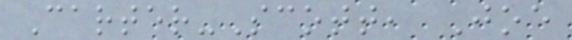Carter-Scott, Joe
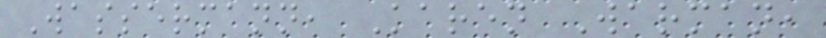Wassermann, Karen Warman,
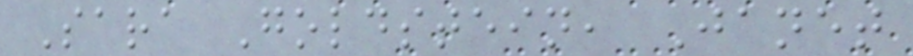Sara Goldstein, Janet
